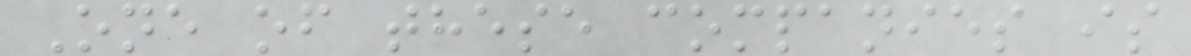One of these companies is
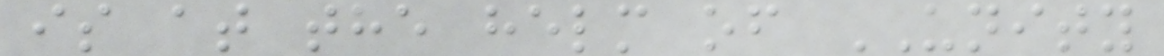is at the helm of UNITY
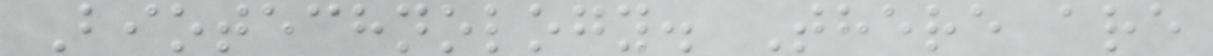Biotechnology. There are
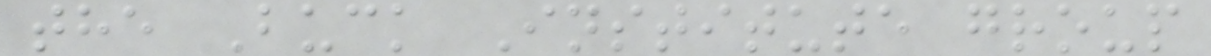the Buck Institute group
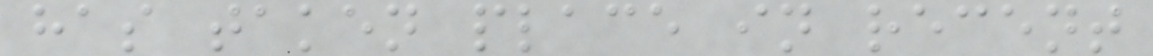has taken place in recent
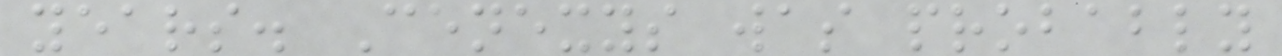years. Cenexys was probably
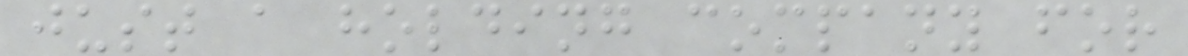just a holding company for
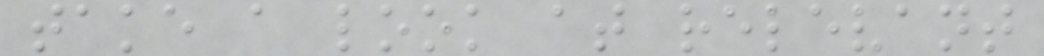take a look at relevant
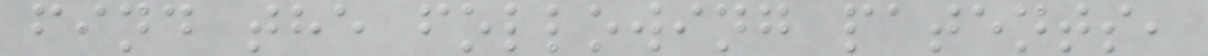find the following patents,
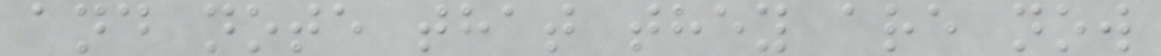and note that they are now
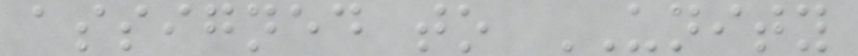assigned to UNITY
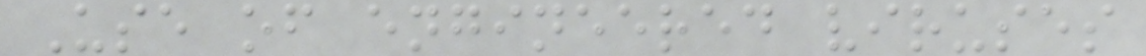Use of engineered viruses
